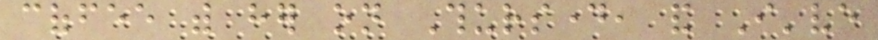coffee with her on Thursday, and I've
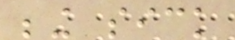being sick
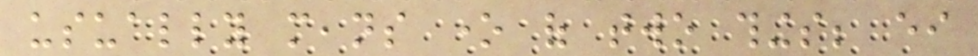usually means one of two things; either
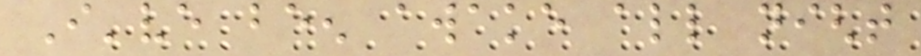I've been awake all night
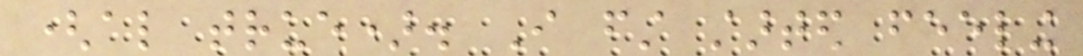(also true). I first started feeling
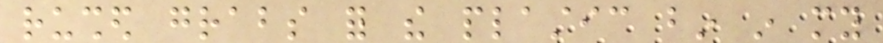rushed grabs for the plastic bin in my
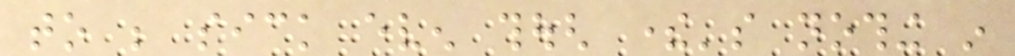to be sick even though there's nothing in
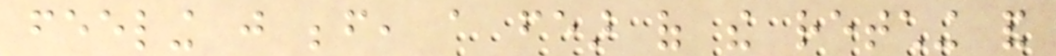feeling just before, a fear of the retching and
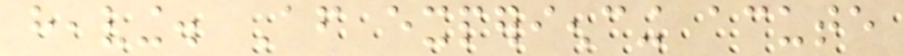heaving. After experiencing acute
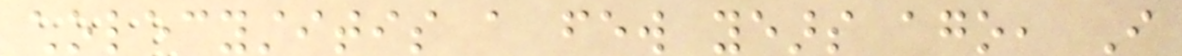cholecystitis a few years ago, I
